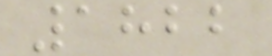1822
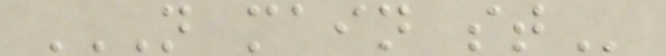N MAIN ST
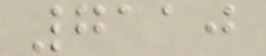7110
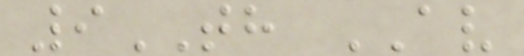9TH AV
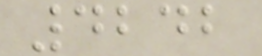4242
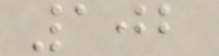102
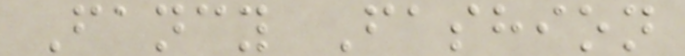Fancy Fashion
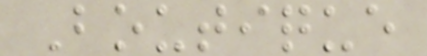Boutique
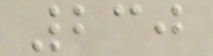230
